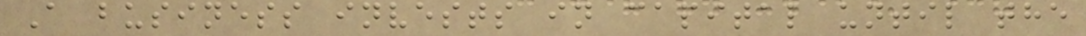A business invests in capital until the
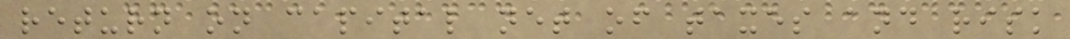return on capital net of taxes and risk
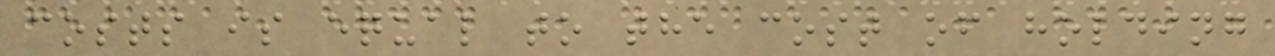costs is equal to the cost of holding
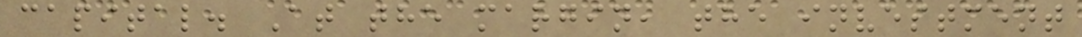capital. At the margin, the investment
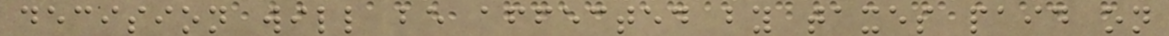decision will be affected by taxes paid on
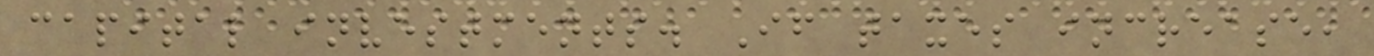capital investments. If taxes increase,
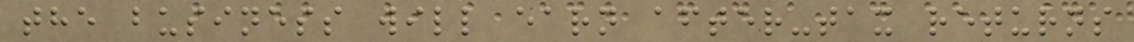the business will earn after-tax returns
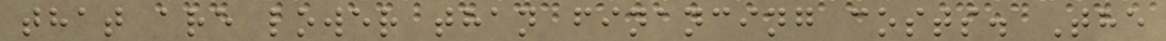that are lower than financing costs. The
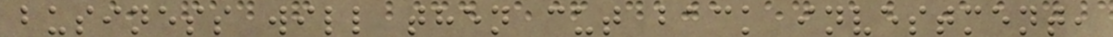business will then cut back investment,
